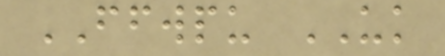FFWPU UK
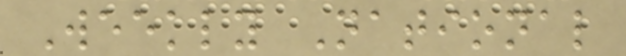Weekly National
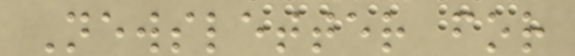Newsletter for
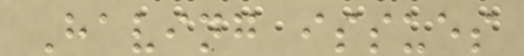Having issues
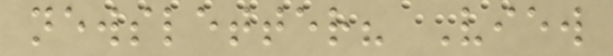newsletter? View
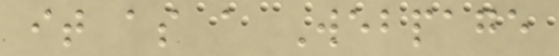it as a Webpage
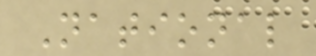National
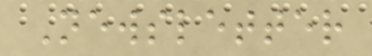Newsletter
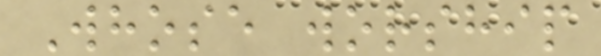Whose worship
